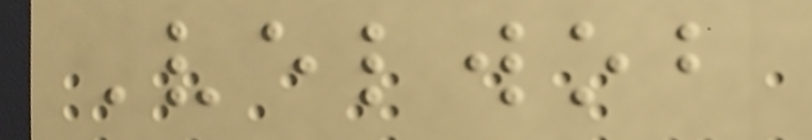Velwob
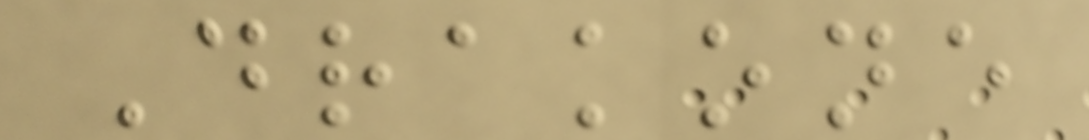Drakone
